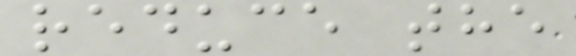reduce the
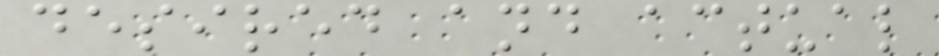desired and actual
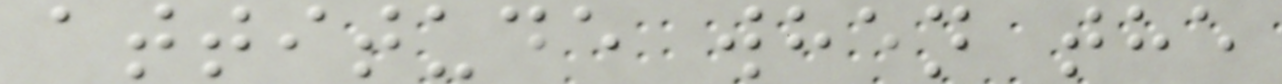attitude when the
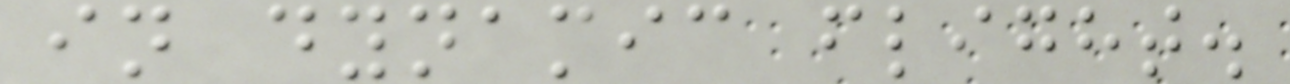in dynamic flight.
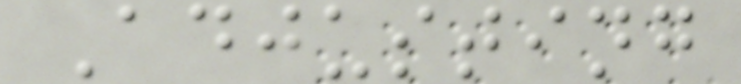Adjusting
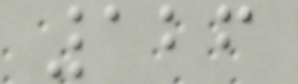126
